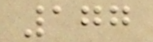177
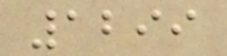1299
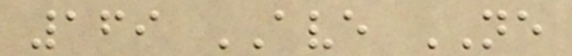169 AVE NE
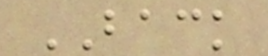BACK
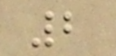2
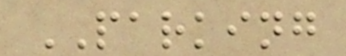PARKING
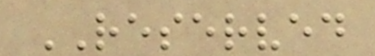RESERVED
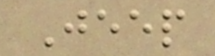Jeep
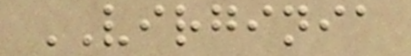VIRGINIA
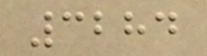3284
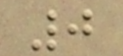0
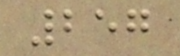257
